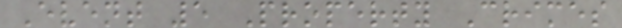Event 5 Property Crimes
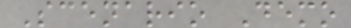Scenario Demo
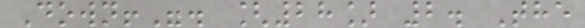Down!". [28] 2. The
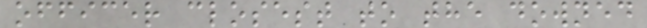officer closest to the downed
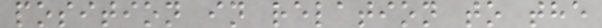position in relation to the
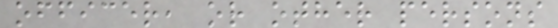officer, or other persons
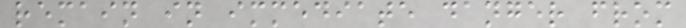remain in immediate danger from
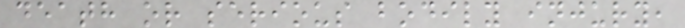death or serious bodily injury,
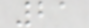21
